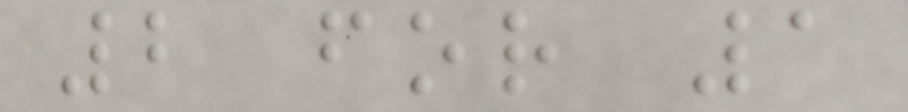2 for 1
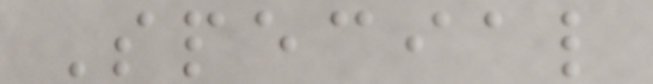Special
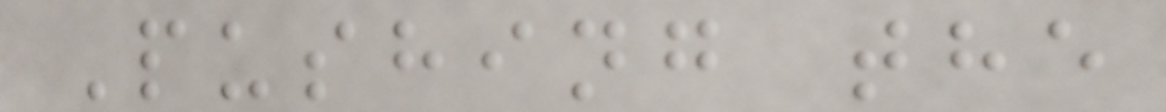Pushing the
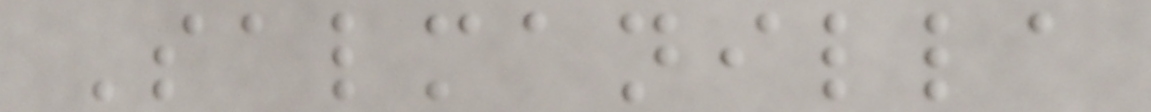Salmanilla
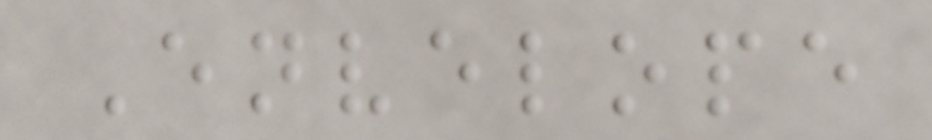Envelope
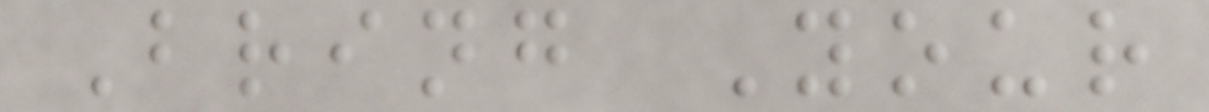Bring Your
